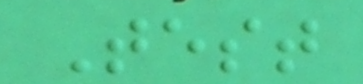Test
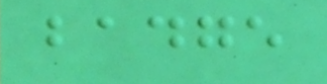badge
